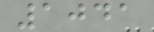1041
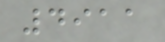4911
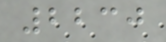2230
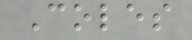Coles
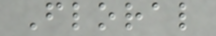Floral
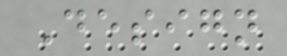Design
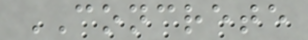CONCRETE
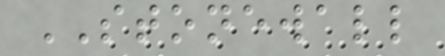STONEWALL
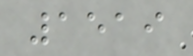1519
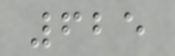625
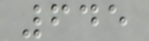645
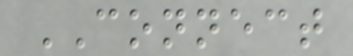CONNECT
